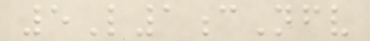5L1cNfv
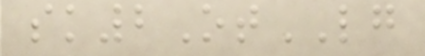sk2OtLG
